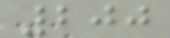200
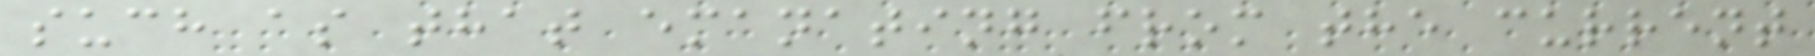such as that emanating from the current
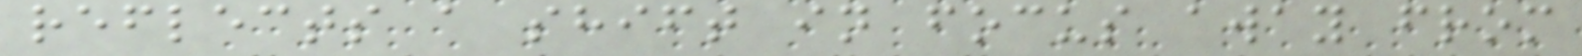reflects a shift in focus away from
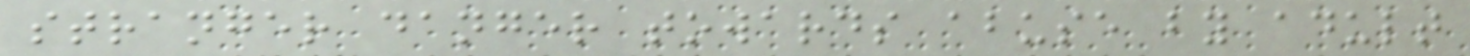stranger danger towards abuse by adult
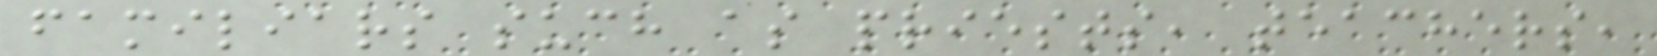familiars such as priests, teachers,
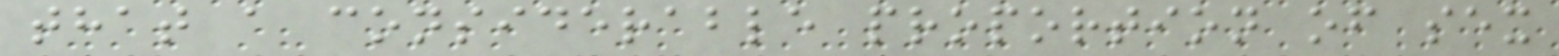that a considerable proportion of sex
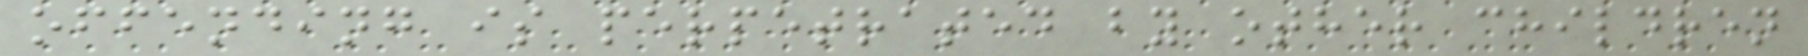offending is perpetrated by other children
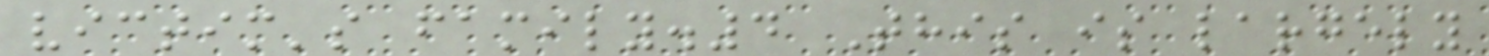victim's family.4 This is largely
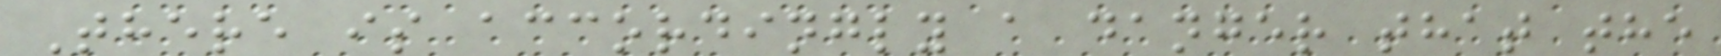There is accordingly a danger that the
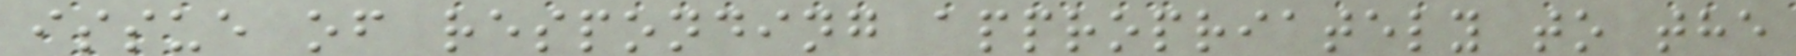issue of responding appropriately to the
